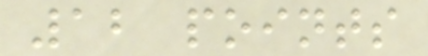12 points
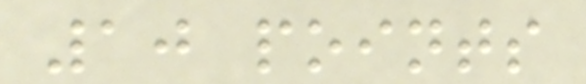10 points
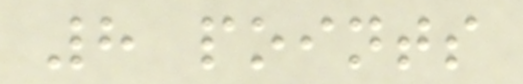8 points
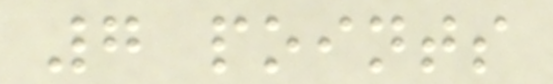7 points
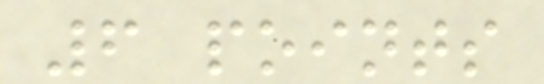6 points
